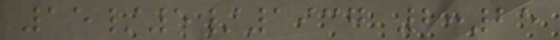15/5/1937 2:25
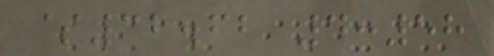$32.62 4:58
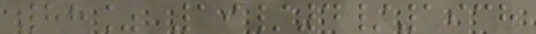88% 19/4/1938
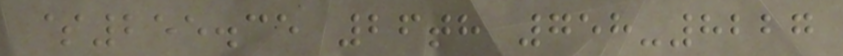$255.35 26th 758-8227
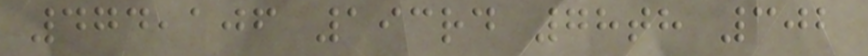474,106 193rd 78th 302
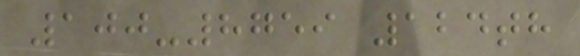100-8759 124th
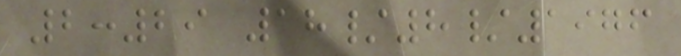2:29 18/8/1976
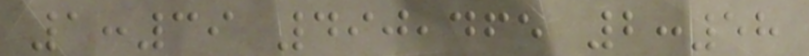1:39 490,465 2:58
